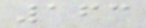163
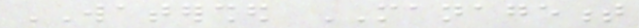WATERSHED MANAGEMENT
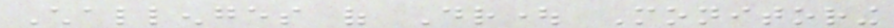Challenges of Drought Monitoring
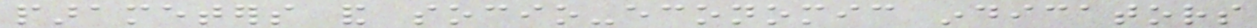parameters and socio-economic indicators
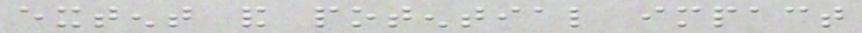extent and potential impact
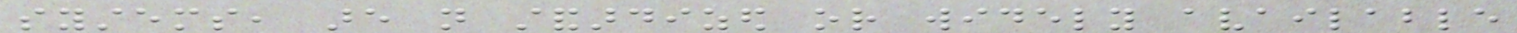systems, are not standardized or widely available
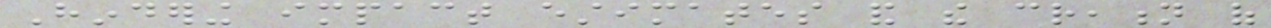Hindering impact estimates and the creation of
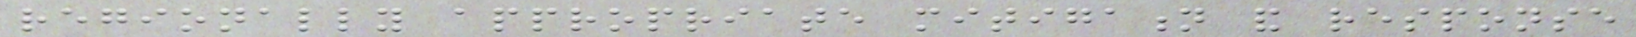regionally appropriate mitigation and response
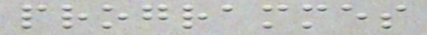programmes
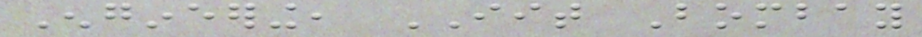Engineering, IIT Bombay
